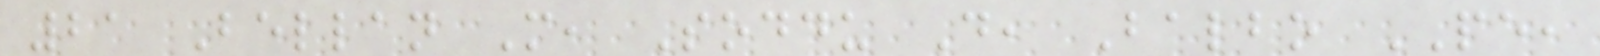21 Bellan M, Soddu D, Balbo PE,
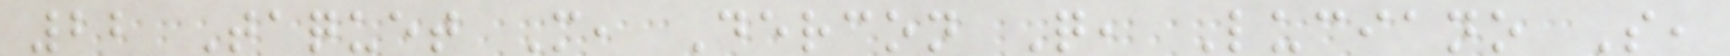22 Taquet M, Dercon Q, Luciano S,
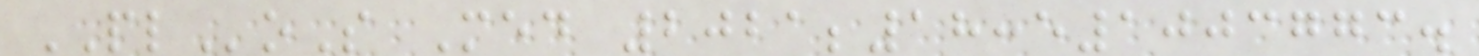PLoS Med 2021;18:e1003773.
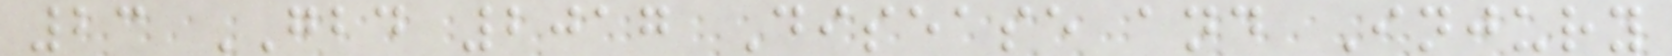23 GBD 2017 Disease and Injury
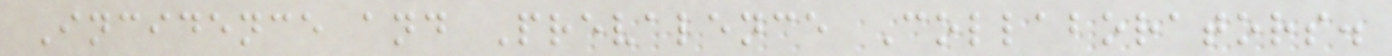Incidence and Prevalence Collaborators.
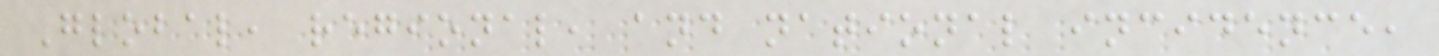Global, regional, and national incidence,
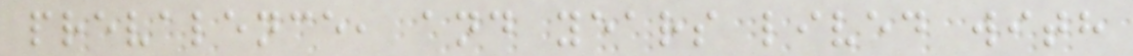prevalence, and years lived with
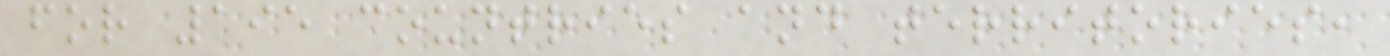for 195 countries and territories,
